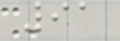91
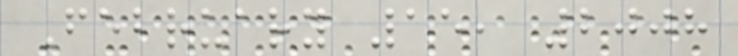February 15, 2008
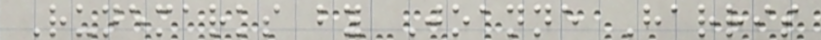Runemarks by Joanne Harris
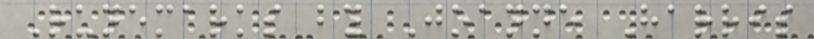Runemarks by Joanne Harris
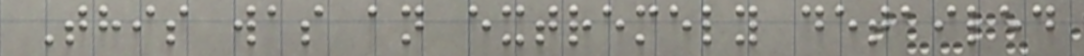This was an extremely detailed
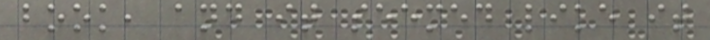book, and it seemed like it
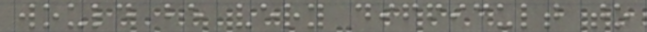would be very difficult to
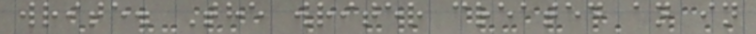write. The writer created an in
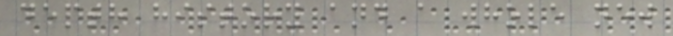depth history and a whole new
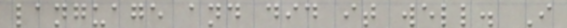language and did it well. I
